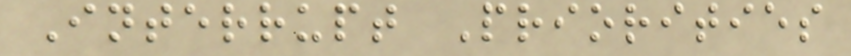Interrupt Priorities
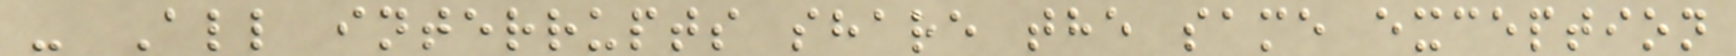- All interrupts share the same exception
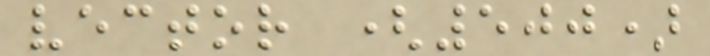vector (500)
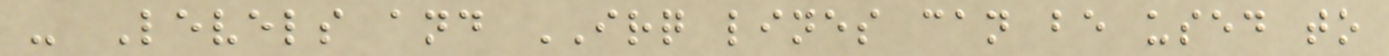- Levels and IRQ lines can be used to
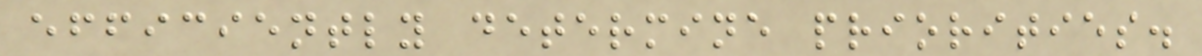efficiently determine priorities.
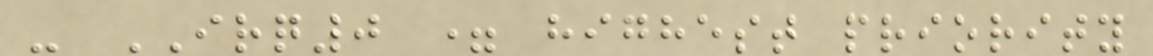- IRQ0 = highest priority
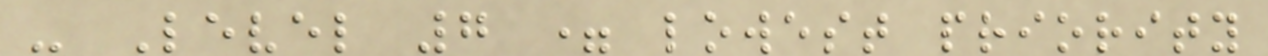- Level 7 = lowest priority
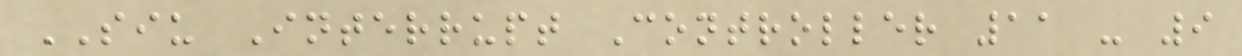SIU Interrupt Controller 11 - 9
